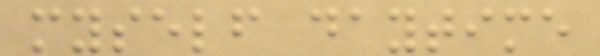myself daytime
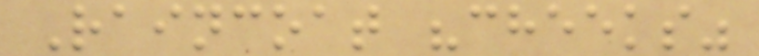Raincoat "cheeks"
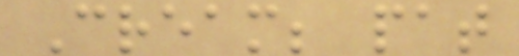Cream; pat
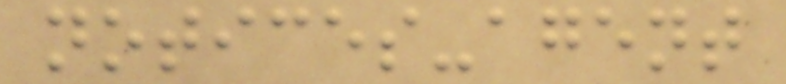notices-agent
